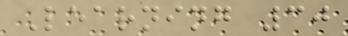Learning 30
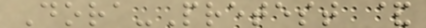Dora-Pretest &
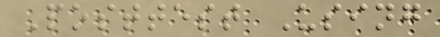Posttest Using
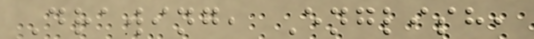Drawing, English,
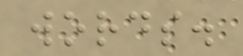words.
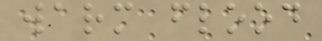warm flood
